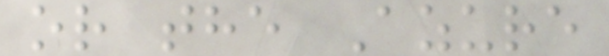or the Azure
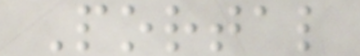Portal
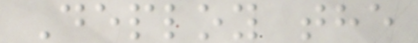Deploy the
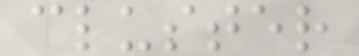cluster
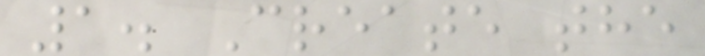1. Create the
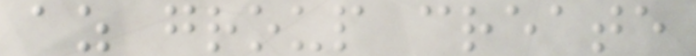az group create
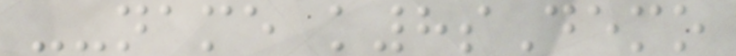--name k8sDemo
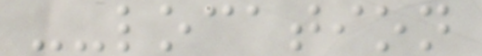--location
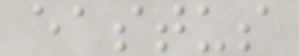eastus
